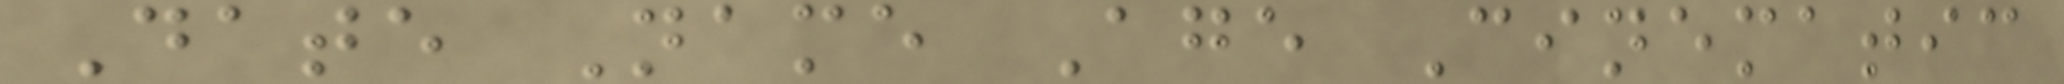Date Name Age Cinematic
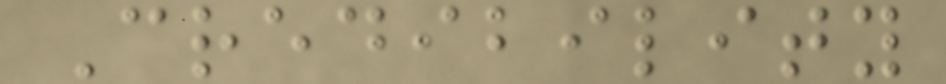Credibility
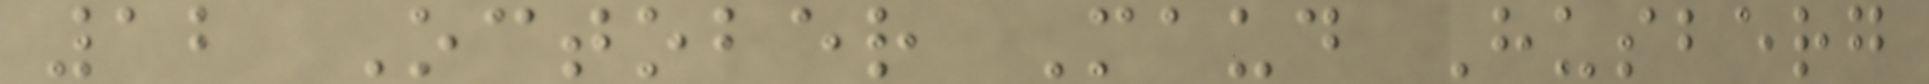12 October Maud Husberg
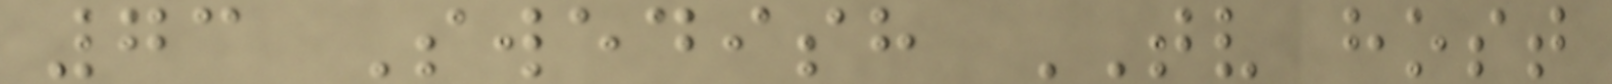73 Swedish TV host
